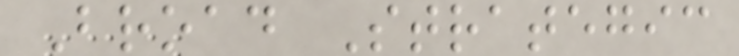Broad Strategic
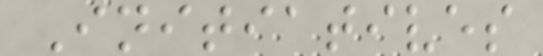Initiatives
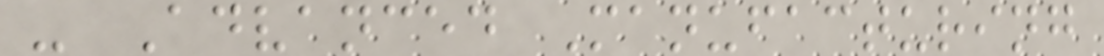- Advanced Manufacturing
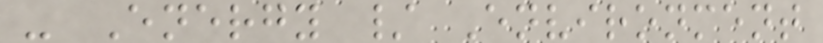- Energy / Environment
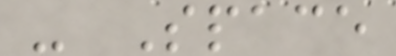- Space
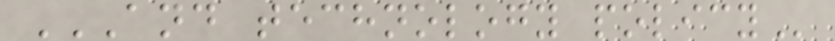AND TECHNOLOGY POLICY
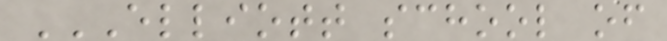ELLIOTT SCHOOL OF
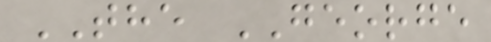THE GEORGE
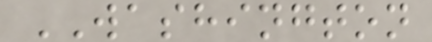WASHINGTON
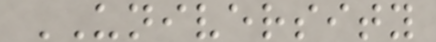UNIVERSITY
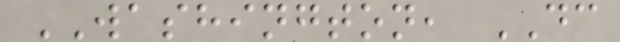WASHINGTON, DC
